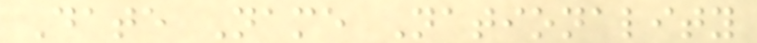Date Name Nationality
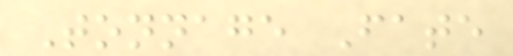Tonnage Fate
